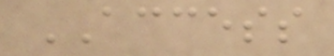ACCESS
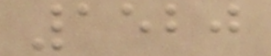1520
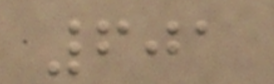601
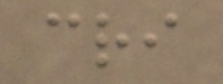cri
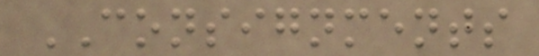CONSIGNMENTS
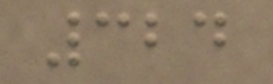324
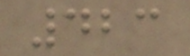423
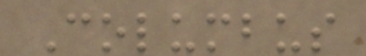Columbus
